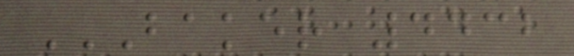BAKER 4432
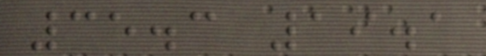35.3 19.1
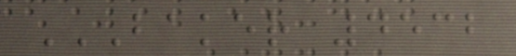BAKER 4532
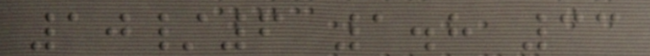10/6 1.8 33
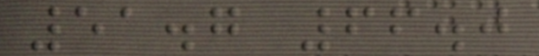51.7 66.0
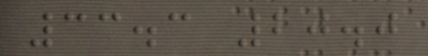33.3 20.0
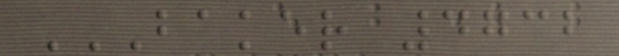BAKER 4732
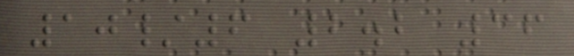10/6 2.2 36
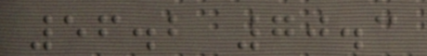56.2 70.3
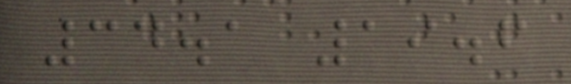34.1 19.6
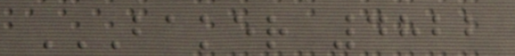BAKER 4822
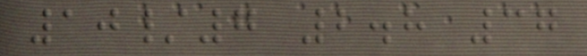10/7 2.8 37
